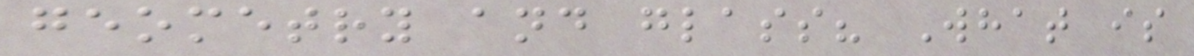geometry and glass? What is
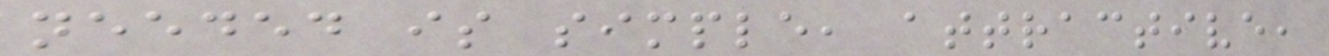needed is simple, attractive,
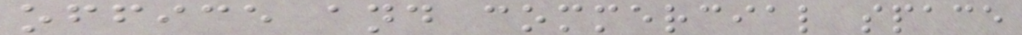office and commercial space
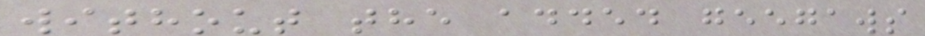without the added geegaws
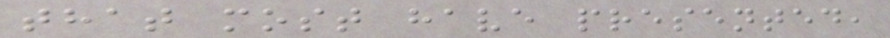that most have presented,
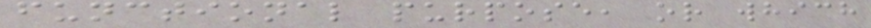functional purpose, or which
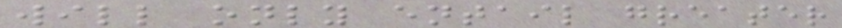will only entail greater
